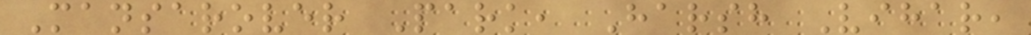Mansarover Park, Harsh Vihar,
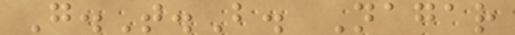G.T.B. Nagar
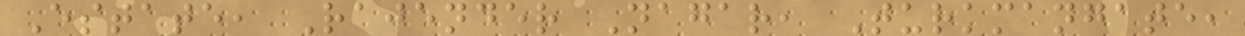Estate, Rajender Nagar, Turkmangate,
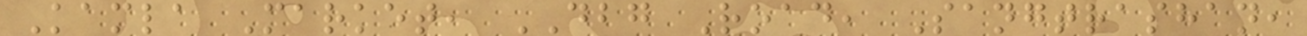Kamla Market, DBG Road, Sangtrashan,
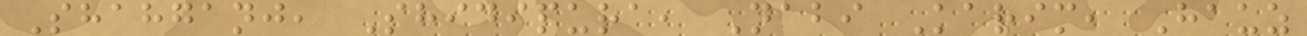Shahganj, Shidipura, Nabi Karim, Hauz
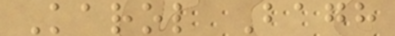Karol Bagh
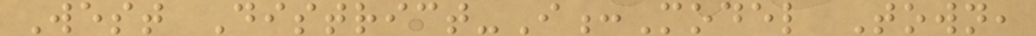West District-I:Model Town,
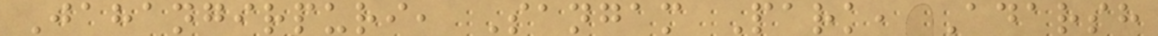Jahangirpuri, Sangam Park, Adarsh
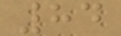84
